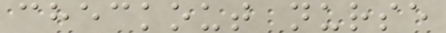checkout nurse
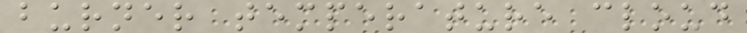burner temperature cloud
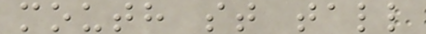mouth st tall
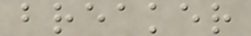breaker
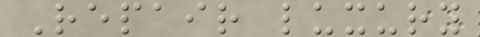Repair luxury
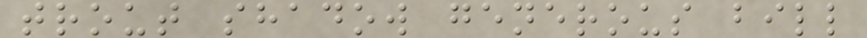trout shadow generous bill
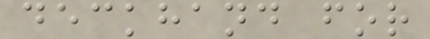deckhand for
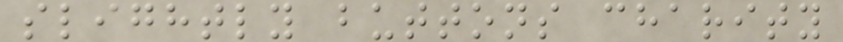slightly buttons charity
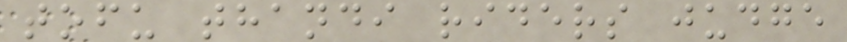tofu thandi riders judge
